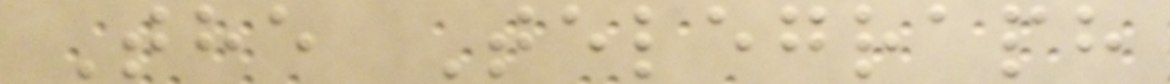The Telegraph
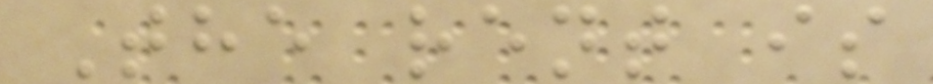The rent is
